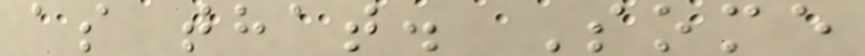as that. Some
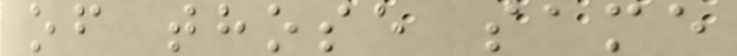of those same
